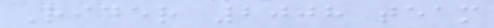Rider 2008 team
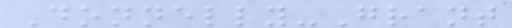Donnelly-Grant
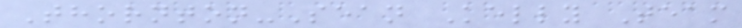Thornton-Sean Kelly Team
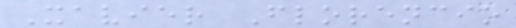Xavier Florencio
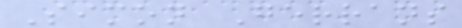Simon Gerrans
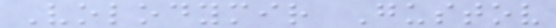Volodymir Gustov
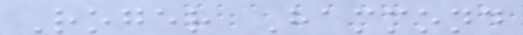Roger Hammond
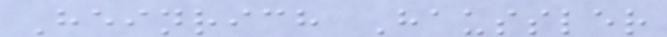Heinrich Haussler
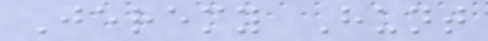Jeremy Hunt
